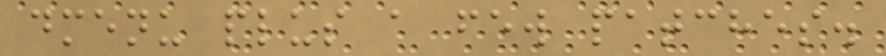dmenu plus a few patches.
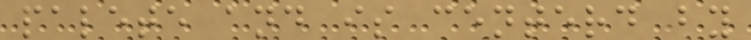palete and is centerd by
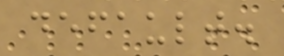default.
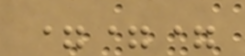===
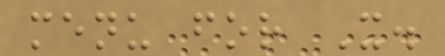menu for X.
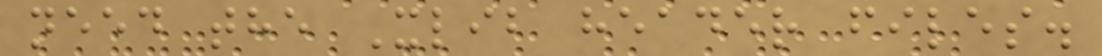need the Xlib header files.
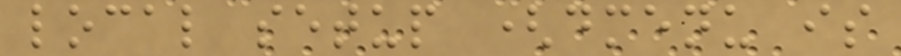local setup (dmenu is
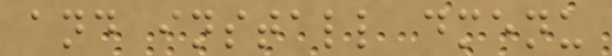and install dmenu
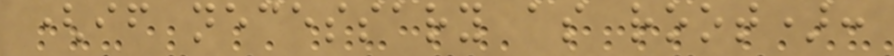(if necessary as root):
